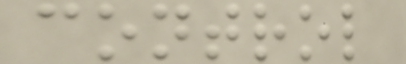control
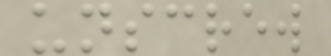unscrew
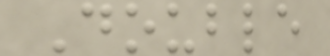Double
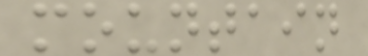mountain
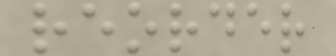reorder
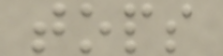tops
